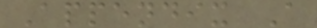Appendix A
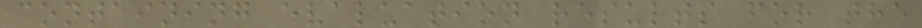containing evaluation results for the
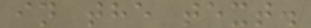in the text.
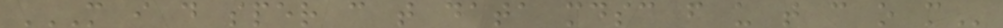M I D SPER C T DATA MDSC F U T C O M
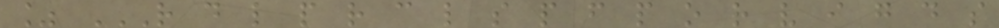% R D L P R C L S P F P O R V I G D S
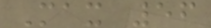Max 56
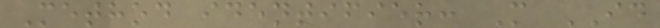Method identifier: M ID
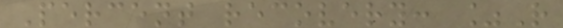Percent recovery: %R
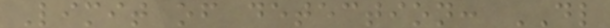Limit of detection: DL
